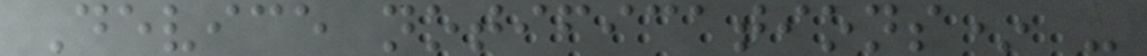Device notifications* -
